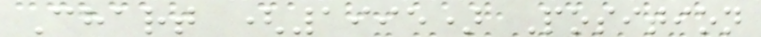Chart (1995) Position
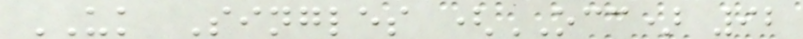UK Singles (OCC) 92
